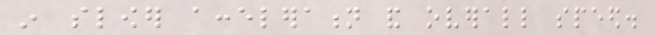in slower acceleration and overall speed.
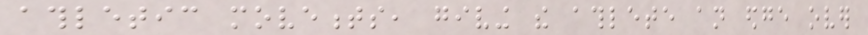athletic movements, giving the athlete an edge over
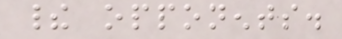their opponents.
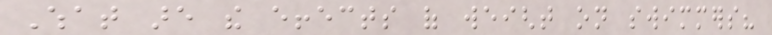What are the effects of weight on swimmers?
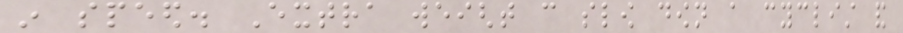in speed. Extra weight can slow down a cyclist and
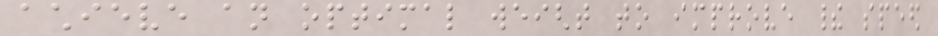achieve an optimal weight to improve their speed
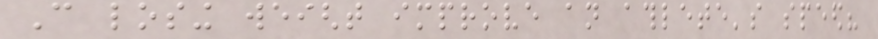Can losing weight improve an athlete's speed?
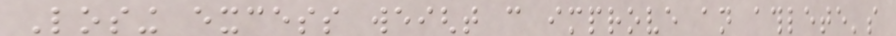Losing excess weight can improve an athlete's
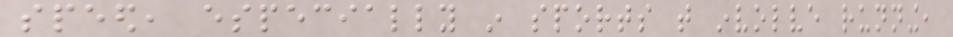speed, especially in sports that involve running,
